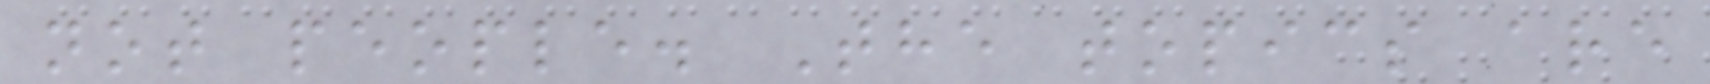not people. The topics are
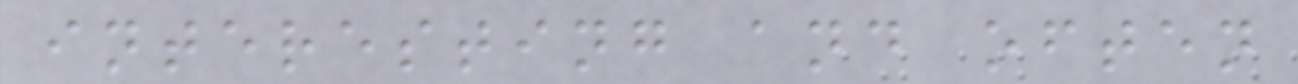interesting and often
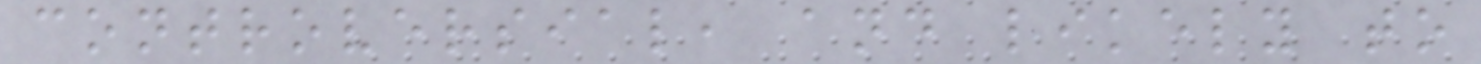controversial, and likely to
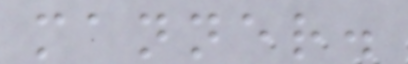manner.
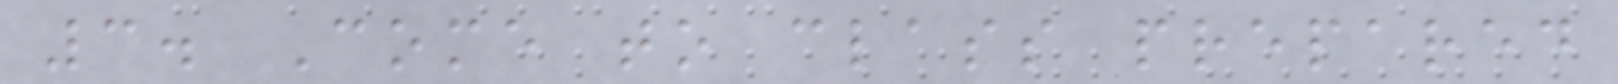3. Come to class prepared
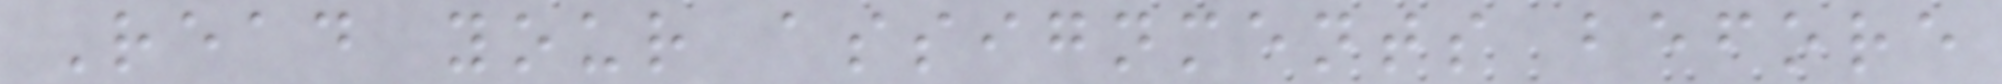Read your assignments before
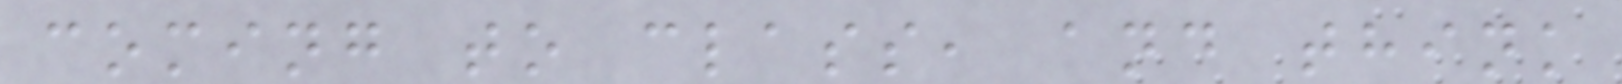coming to class, and think
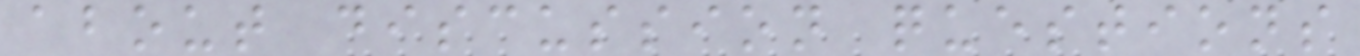about discussion questions
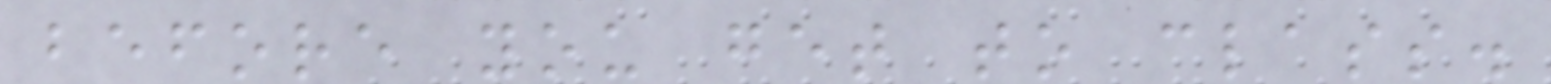before you get to class.
